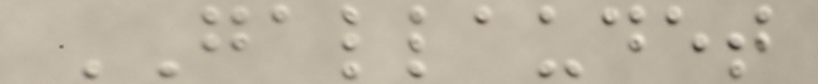GALLAUDET
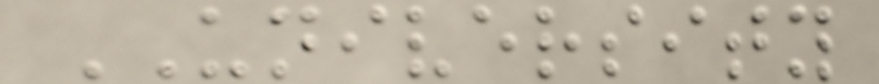UNIVERSITY
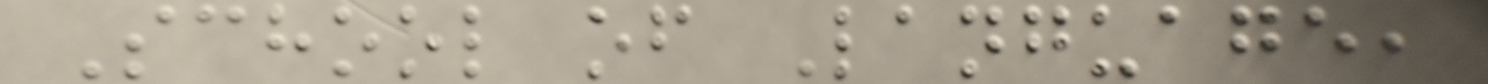School of Language,
